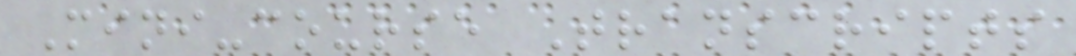Mini-course Transcripts
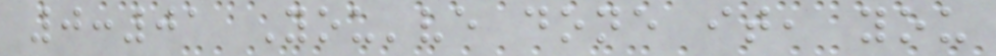0:01 You've done it, you
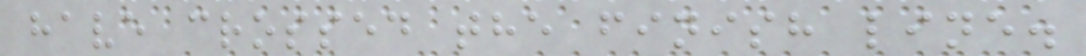have crossed the finish line.
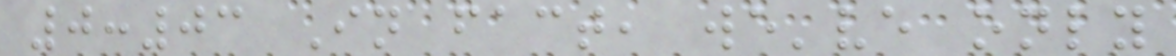0:03 In fact, we've only
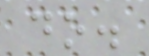do.
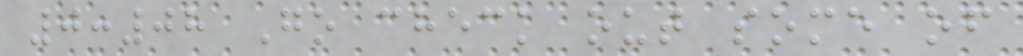0:08 Go check out some of
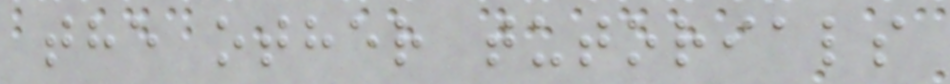the other tutorials
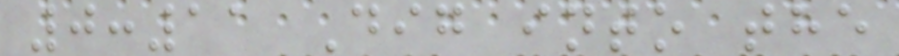0:11 Dig into the
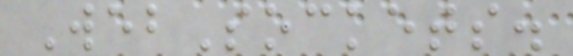WebSockets.
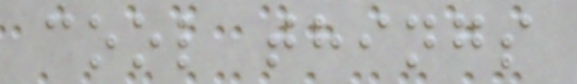cool things
